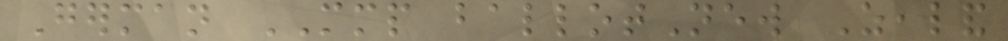German MMP ballotNew Zealand
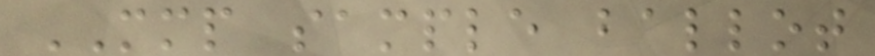MMP sample ballot
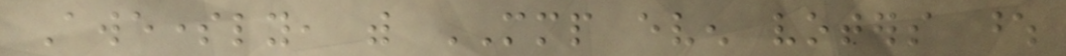Awesomely, with MMP even voters whose
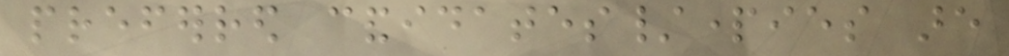preferred candidates/parties are
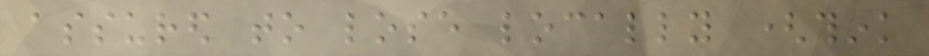assured to lose locally (think
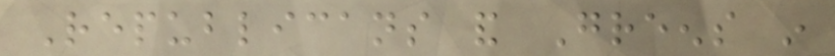Republicans and Greens in
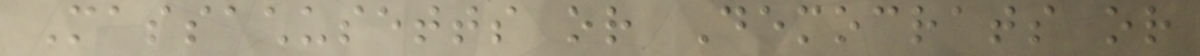Massachusetts or Democrats or
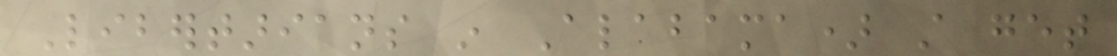Libertarians in Alabama) still get
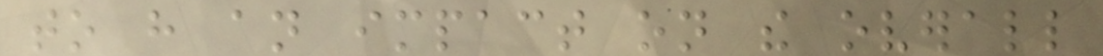to have an impact on the overall
